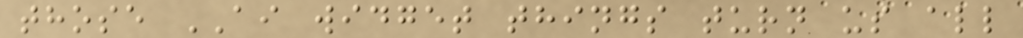those AI widget things turn us all
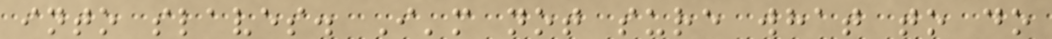into slaves. I'm not sure what to do
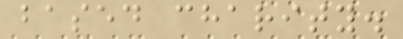based charity.
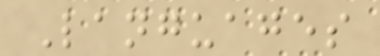Languages
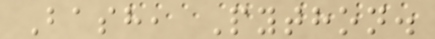Bash, Python.
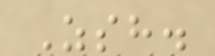Zsh.
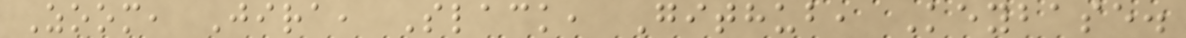Zoom, Jira, Slack, Github, Keybase.
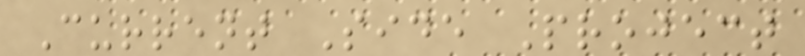Current Side Project
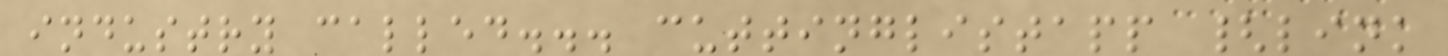industry called... cuttinglistapp {link
